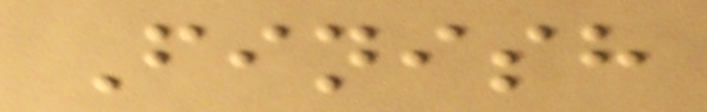Finish
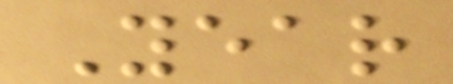Year
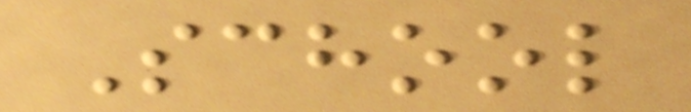School
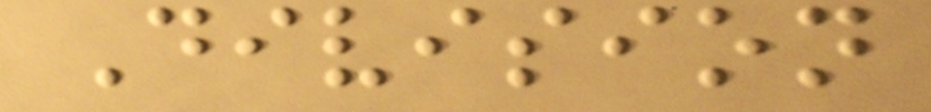Division
